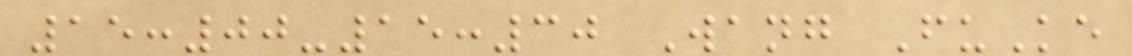15:00-15:30 Wang FuKe
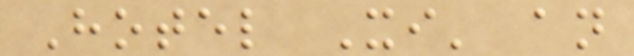Hotel Xi' an
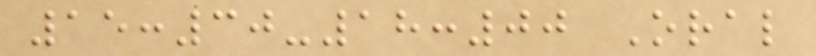15:30-18:00 Oral
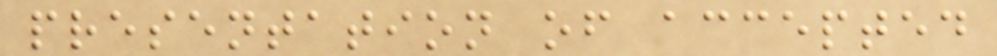presentation of accepted
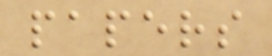papers
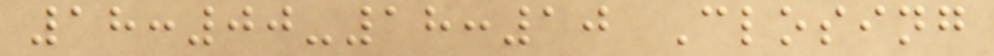18:00-18:10 Closing
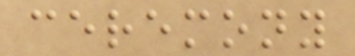ceremony
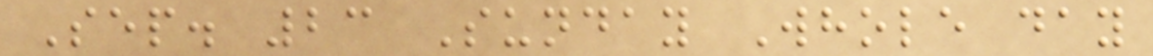Sep. 23 Sunday Whole day
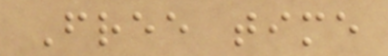Free time
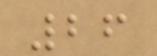26
